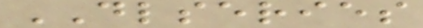DLSERIES
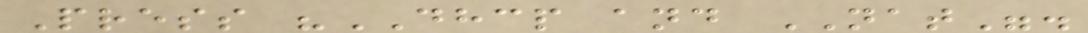Press "DHCP and NAT".
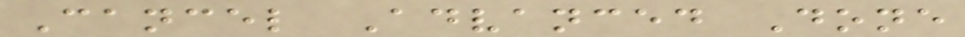Cancel Advanced Done
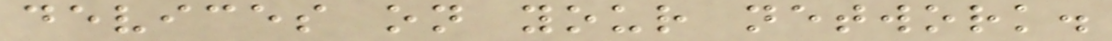devices on your network.
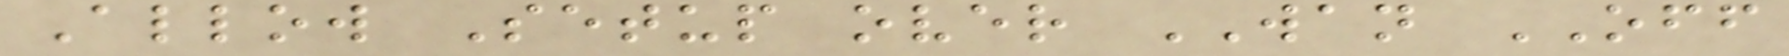Allow Setup over WAN OFF
